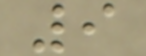9
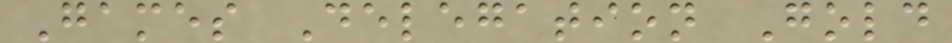Games Delegation Gold
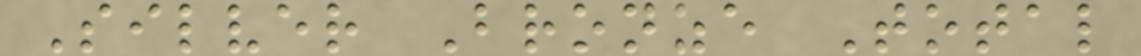Silver Bronze Total
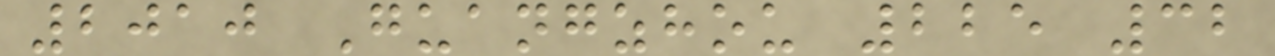2010 Guangzhou 225 32
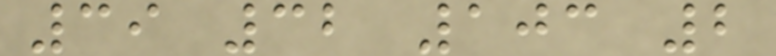39 32 103 2
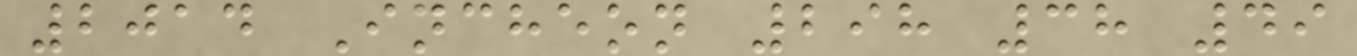2014 Incheon 298 38 49
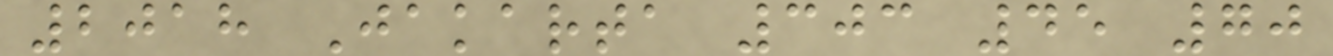2018 Jakarta 303 45 70
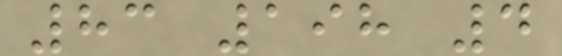83 198 4
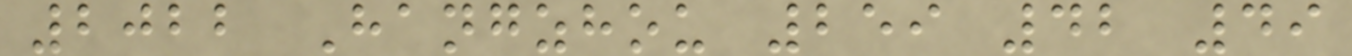2022 Hangzhou 259 42 49
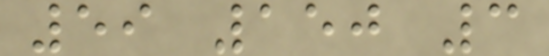59 150 3
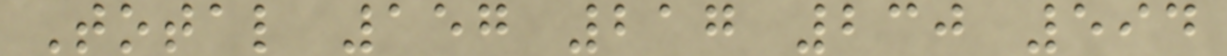Total 157 217 230 594
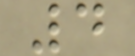4
